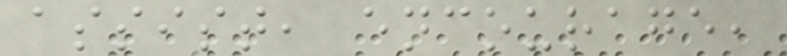assist, encourage,
